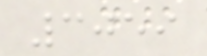3059
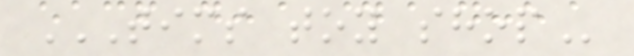TIMS TOY SHOP
